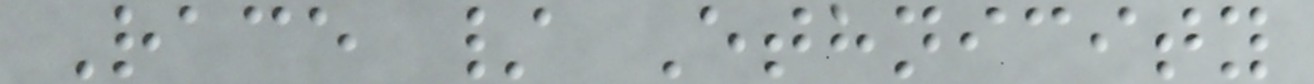Race / Ethnicity
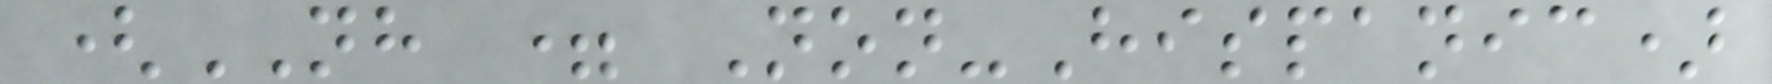(NH = Non-Hispanic)
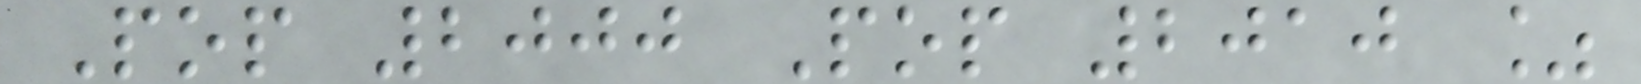Pop 2000 Pop 2010 %
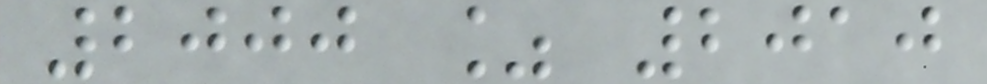2000 % 2010
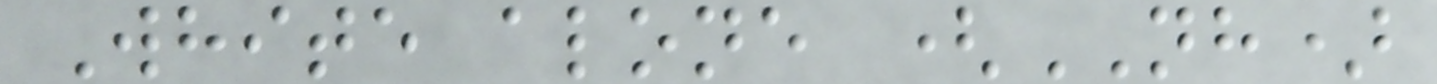White alone (NH)
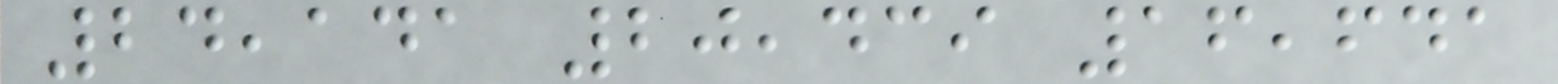24,141 20,439 16,641
